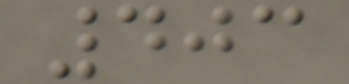403
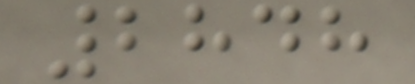2848
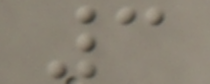3
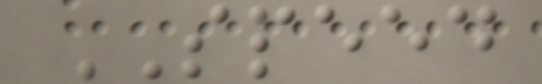SPEED
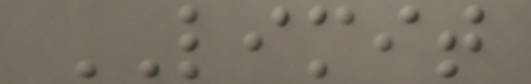LIMIT
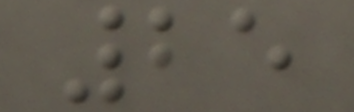25
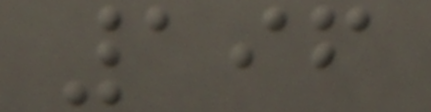196
